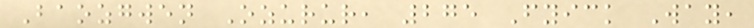Baozgwen Ozurur, 275 Fyick Way,
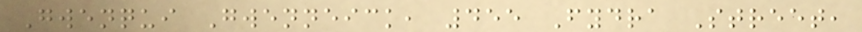Gwenqui Gwenneick, 455 Fydra Street,
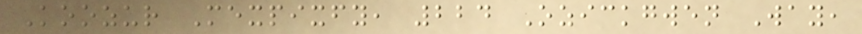Koozur Mexpixfy, 224 Ozickgwen Way,
